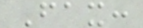Fax:
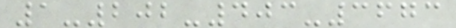1-202-403-3673
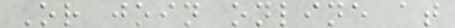Or join online at
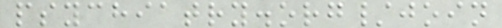psychiatry.org/join
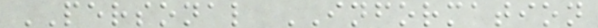PERSONAL INFORMATION
